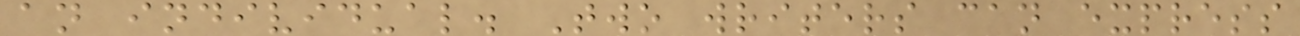an individual. Two writers can express
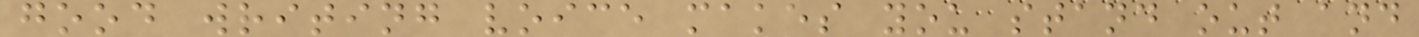good writing voice makes you stand out and
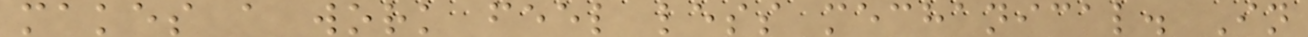makes a work feel less mechanical. In
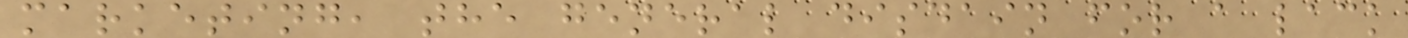marketing, the general disdain for a lack
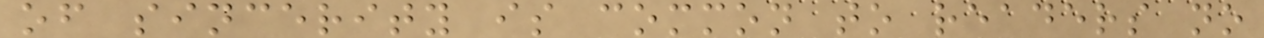of sincerity is common to readers no
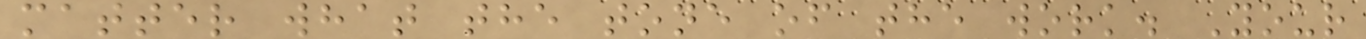matter what the tone of the work. Your
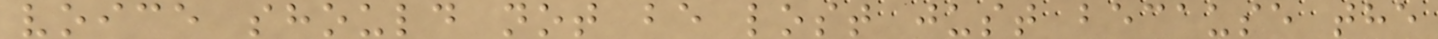voice should not be lost just because the
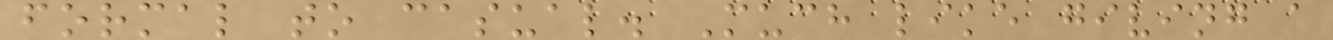formal to casual. Much like giving a
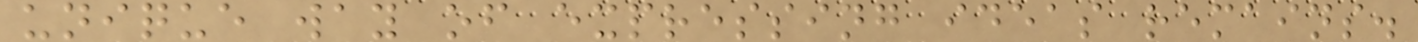unique way of expressing ideas remains.
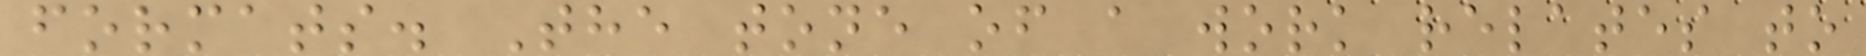formats. The tone of a work relates to
